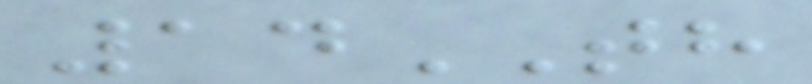14TH
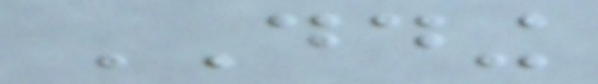DDING
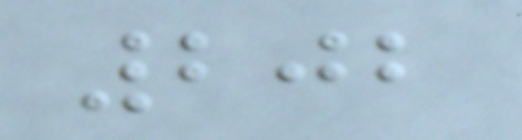202
